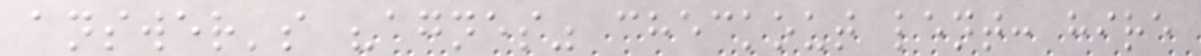answer's "agnes" checkout lent: hire
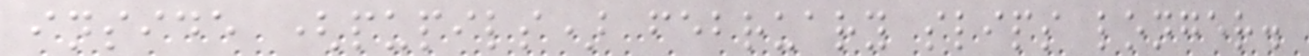inside (pupils) february slips longer.
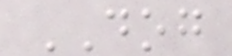DOG
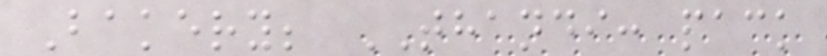Bakery; THANDI: pack
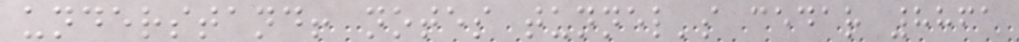understand! notes tunnel's cedar 8861
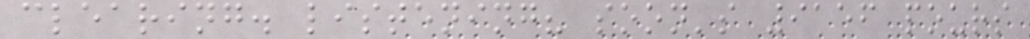clearing. listening? soon's 9156 pours
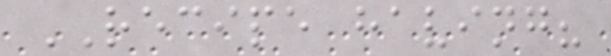RECIPE having?
